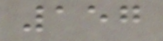157
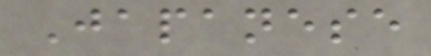Japanese
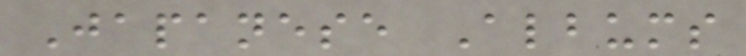Japanese Albums
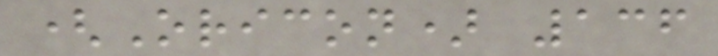(Oricon) 136
